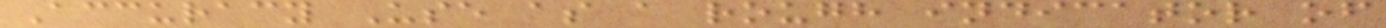Accuracy Use as a rough indicator of
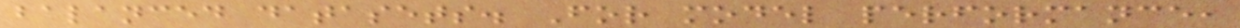balanced datasets. For model performance,
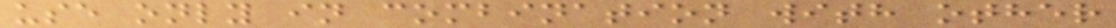use only in combination with other
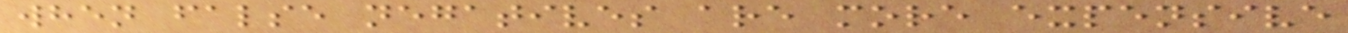when false negatives are more expensive
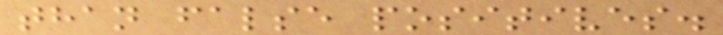than false positives.
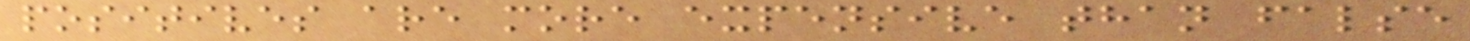positives are more expensive than false
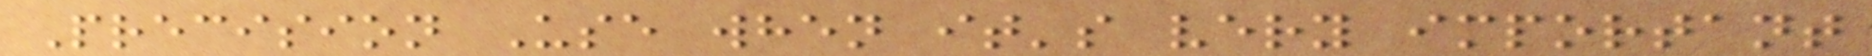Precision Use when it's very important
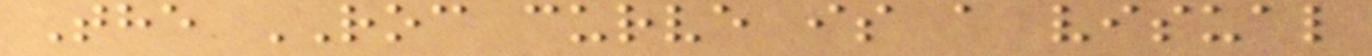The ROC curve is a visual
